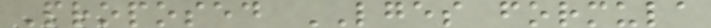Proposed LGES formula
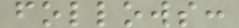follows:
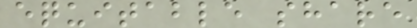equitable share
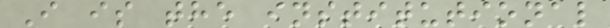I is the institutional
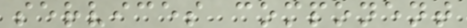services component
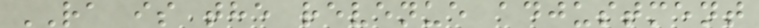RA is the revenue adjustment
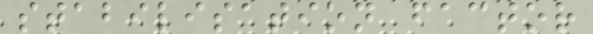stabilisation factor
